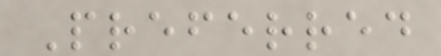Preferred
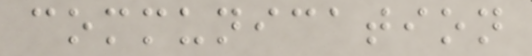communication
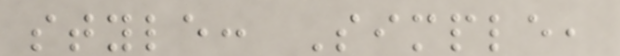style: Simple,
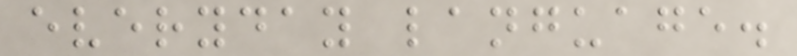everyday language.
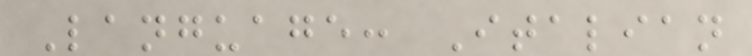Language: Italian
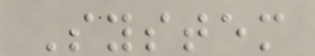System
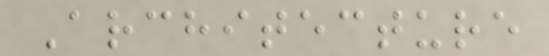Architecture
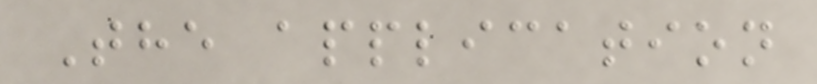The application
